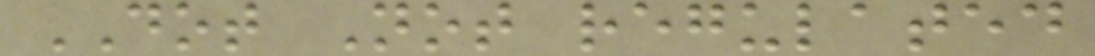DOT Not regulated
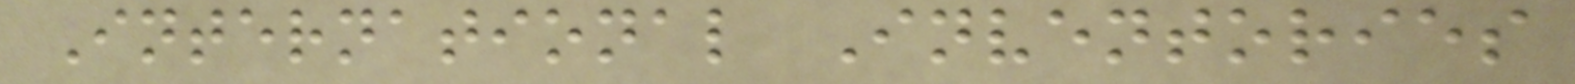International Inventories
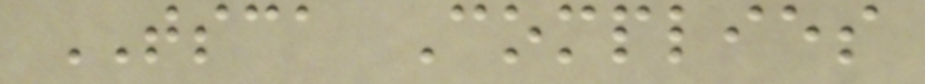TSCA Complies
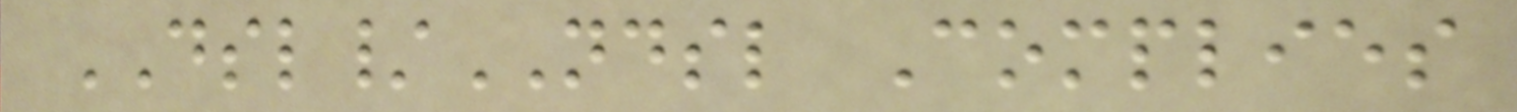DSL/NDSL Complies
